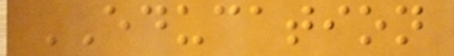EDUCATION
